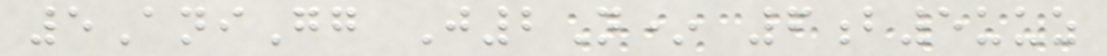5AniGg J2N* 6b5uuz
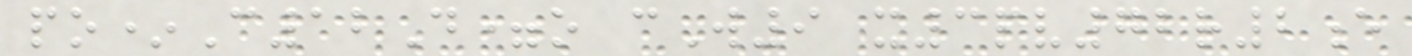po*C12D=o cW9 x3pv72r2e
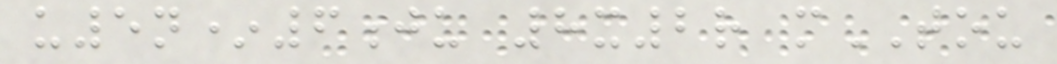u5n*6ju 8x2r mTOU
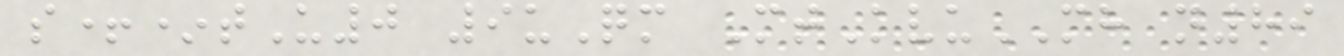s+*tU0 9uQm MtKvuMH n89
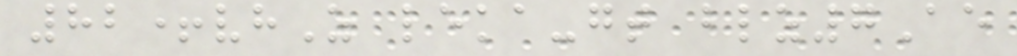82+vhZ leka-gt blz7Ae
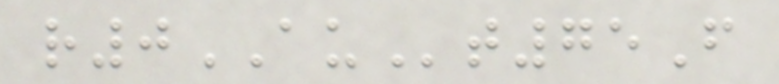r0AUt75F
